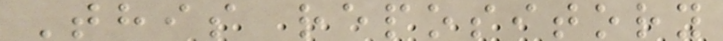This repository
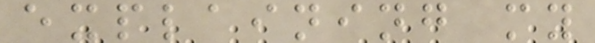explaining my
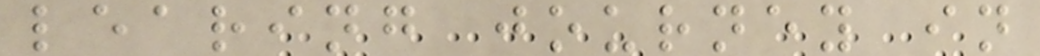learing journey in
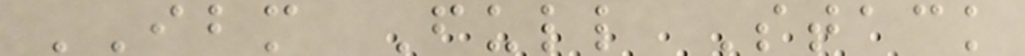IBM Full Stack
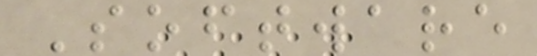Software
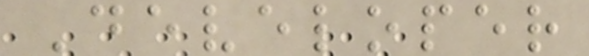Developer
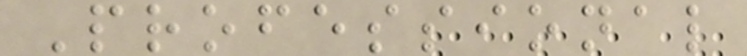Professional
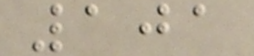101
